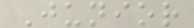Junior
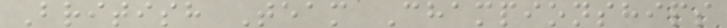British Team Championships
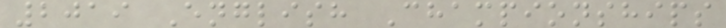2019 English Championships
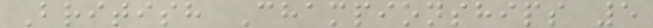British Championships 5
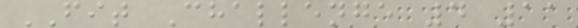FIT Challenge 4 11
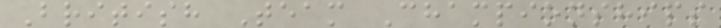British Team Championships
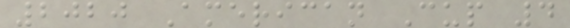2020 American Cup 4
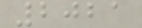2021
